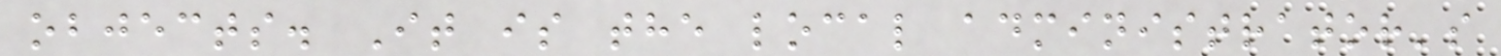objects. It is the local administrator's
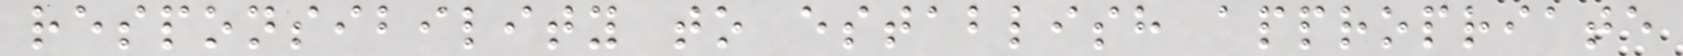responsibility to establish appropriate
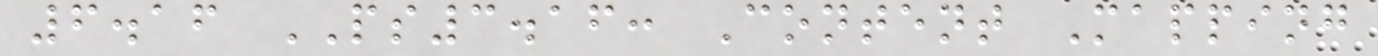6.16 PS3.16: Content Mapping
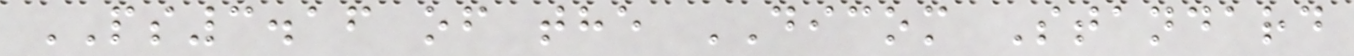PS3.16 of the DICOM Standard
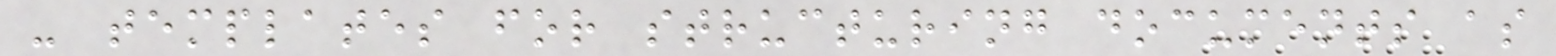- templates for structuring documents as
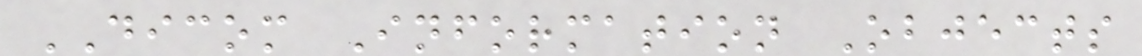DICOM Information Objects
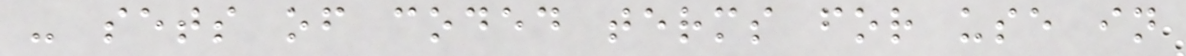- sets of coded terms for use in
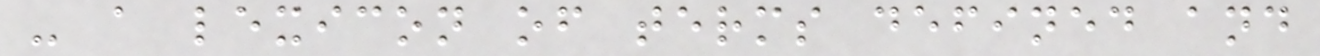- a lexicon of terms defined and
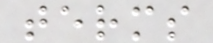terms
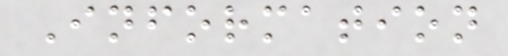Information
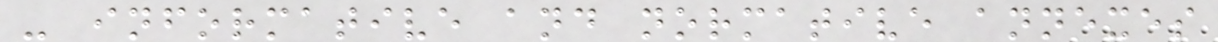- informative and normative annexes
